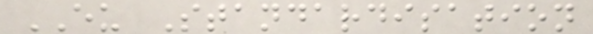EU Standardisation
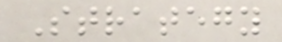Strategy
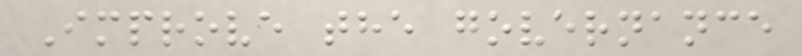Improve the governance
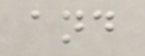and
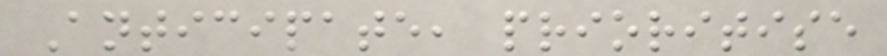Anticipate, prioritise
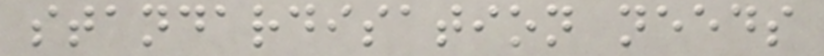standardisation needs
